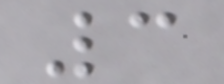3
